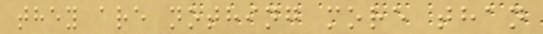they are nothing more than
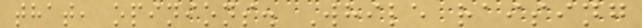that, opinions. While raising
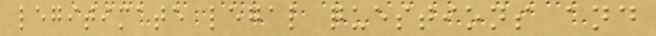legitimate legal questions and
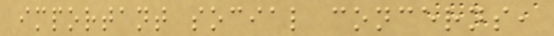important social concerns,
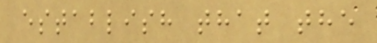establish that the
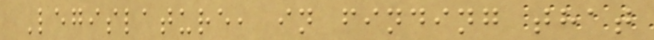Legislature, in finding that
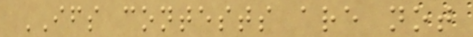IFS contests are not
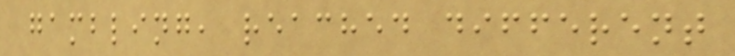gambling, reached different
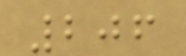206
